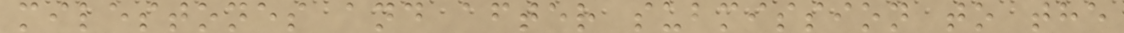milestones and after submission to the
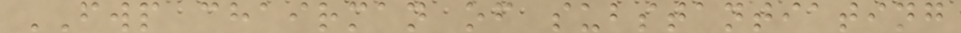FWP chairman of substantiating
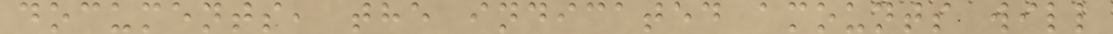documents, the indicated amounts will
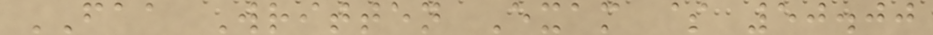FAA Written Exam $ 50.00
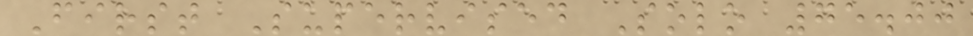First Supervised Solo 75.00
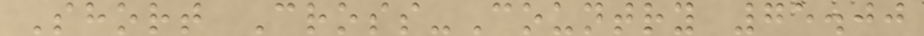Short Cross-Country 75.00
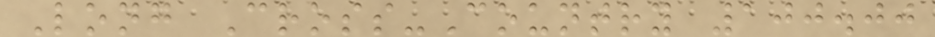Long Cross-Country 100.00
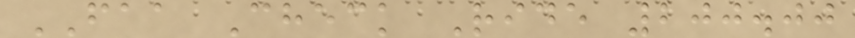FAA Check Ride 200.00
